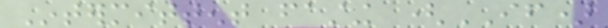Intermittent fasting (IF)
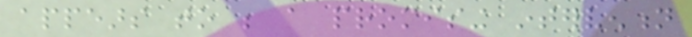appears to be a promising intervention
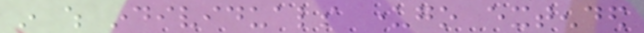in which individuals undergo extended
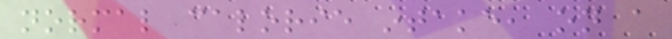normal calorie intake, on a
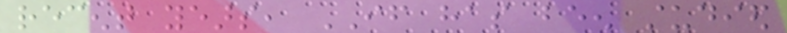recent years, IF has been studied
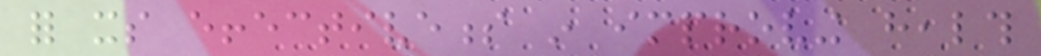for its effectiveness in improving health
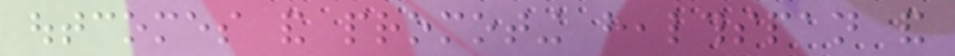outcomes and promoting healthspan and
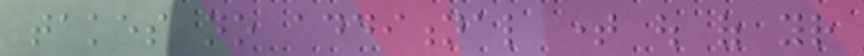takes no additional time out of your
